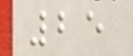25
